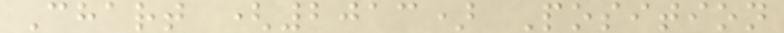Chart (2013) Position
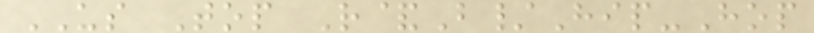US Top R&B/Hip-Hop
